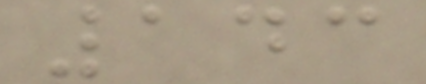143
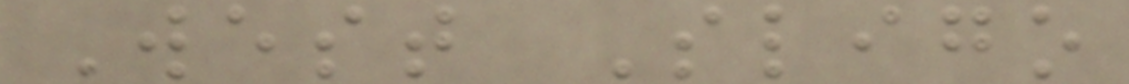West Sligo
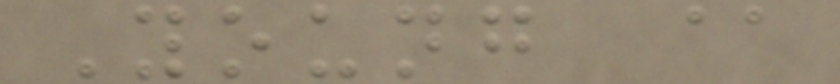Young @
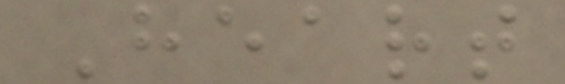Heart
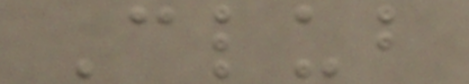Club
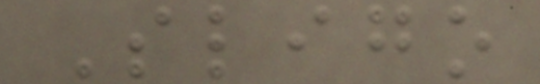Sligo
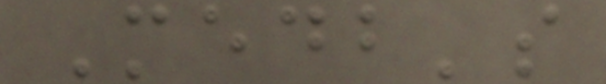Medb's
